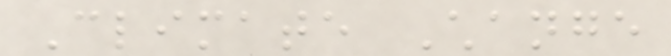Climate Change
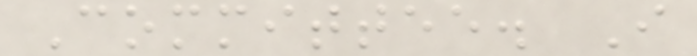Committee. I
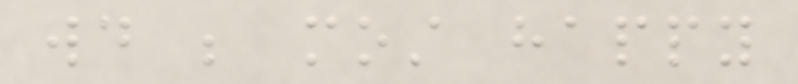would be most happy
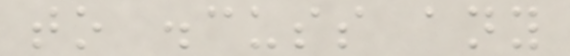to discuss any
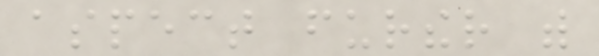aspect further with
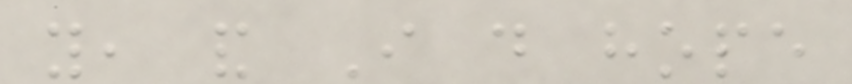you, and I do hope
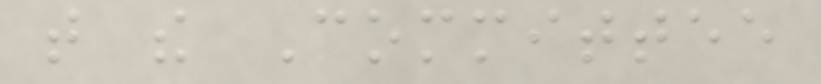that the Committee
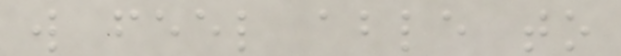will feel able to
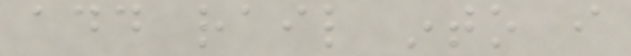add rail into i
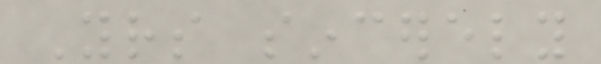Yours sincerely
